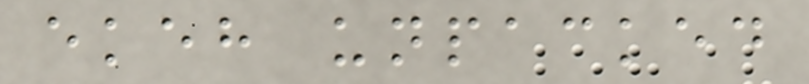ekeh unpacked
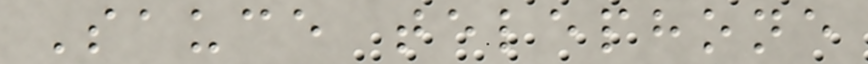Sauce telephone
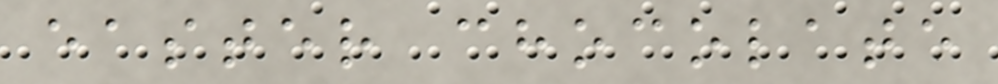easter chocolate
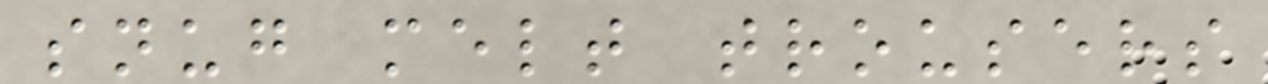snug melt trousers
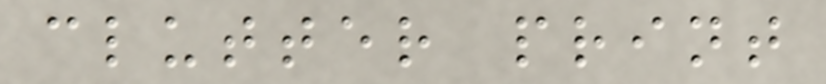clutter print
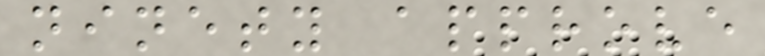ninety approve
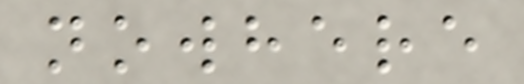nowhere
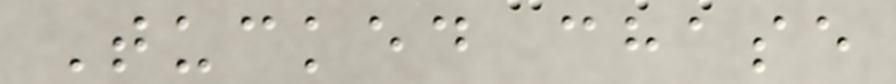Tucked chase
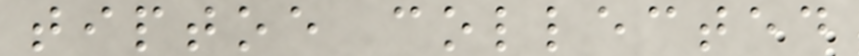tiptoe collected
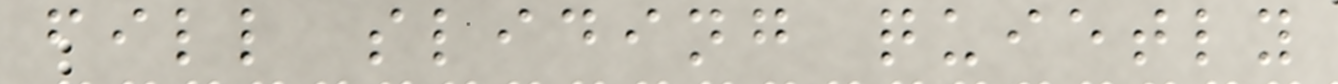fill sliding quietly
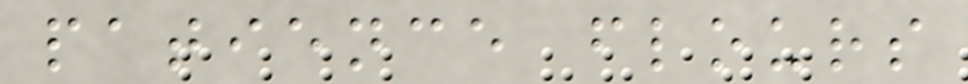patience flours
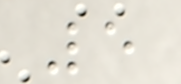5
